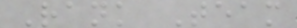Rank Team
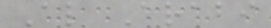Al Arabi
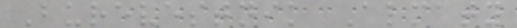Burevestnik Almaty
